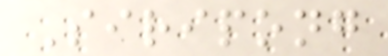Siripong
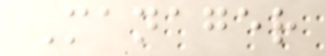Manager
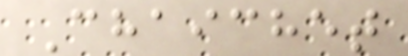Chaichet
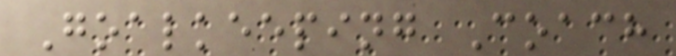Goalkeeping Coach
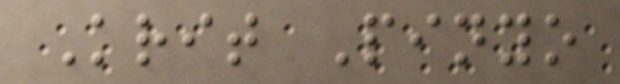Krit Pinyo
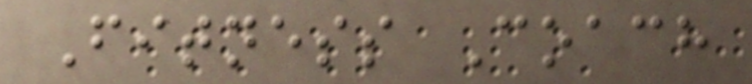Fitness Coach
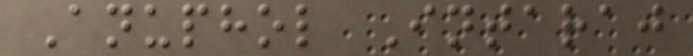Anuphol Intaraj
